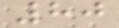80
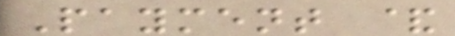Payment &
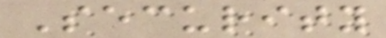Security
